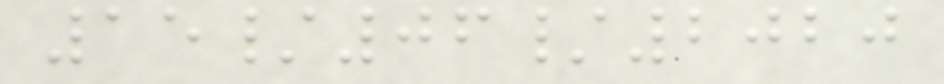15/06/2020
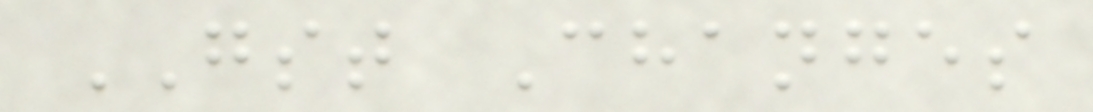GST Changes
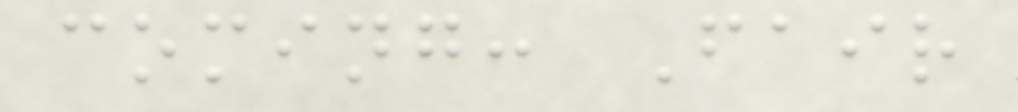coming: Fair
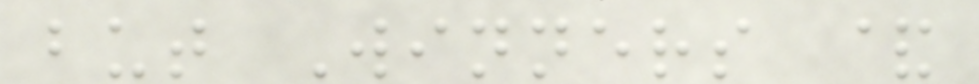but Winners &
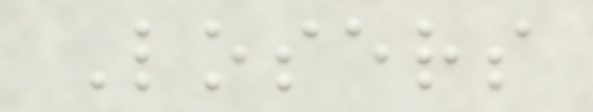Losers
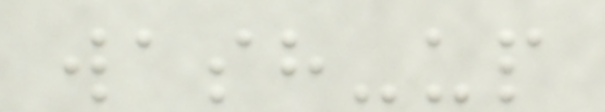wash-up
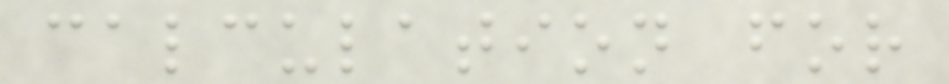calculation for
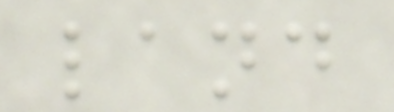land
